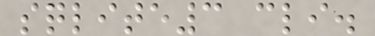sqlite3 cli.
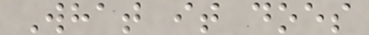What it does
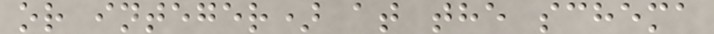or integer) at the schema
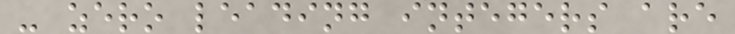- zero leading integers are
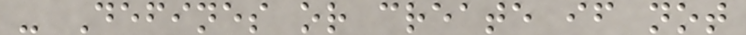- Defines or create if not
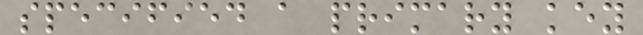specified a primary key
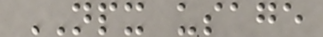NPX usage
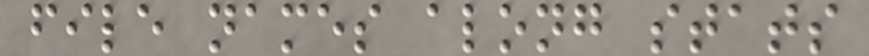file names along stats
